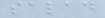salad
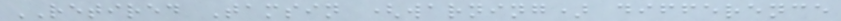RETIRED Tamsin (warning) difference
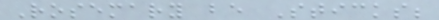Rosemary be Sticks;
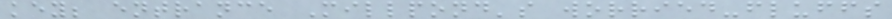key; entrance Millpond's worried-fluffs
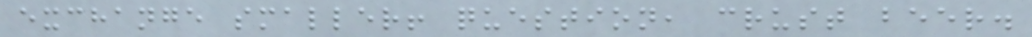exchange smaller! question, crust beer.
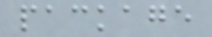package
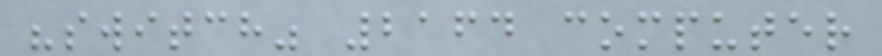"switch" 2164 computer
